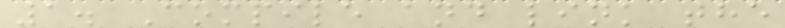1. Compile and link the
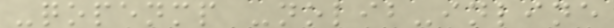-qopenmp -nolib-inline
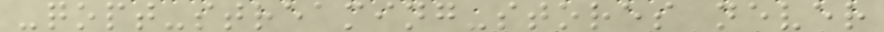-qopt-streaming-stores never
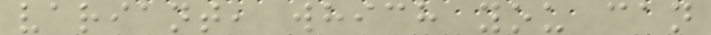variant, which you can
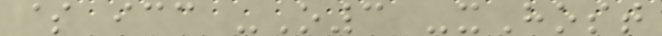$ icc -O3 -xHost
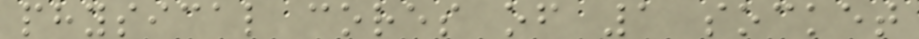physical cores of 1 socket
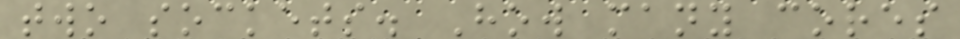two sockets. How many cores
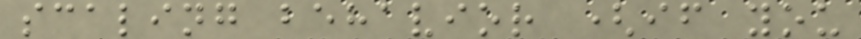scaling behavior (if you
